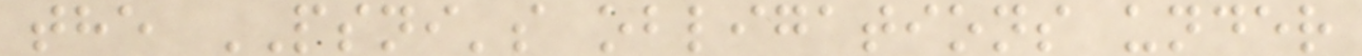the PSNI's obligations under
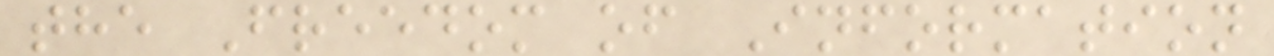the Freedom of Information
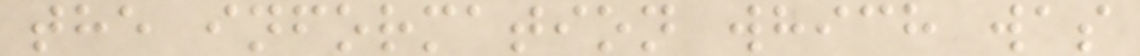the information which was
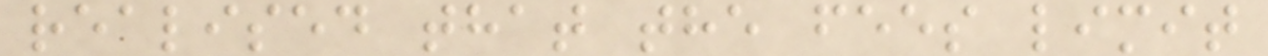realised that the fees limit
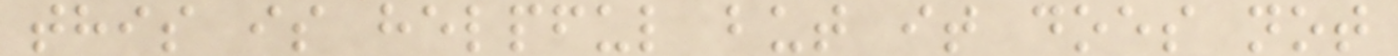this is helpful but it does not
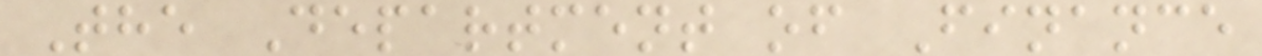The Department of Finance
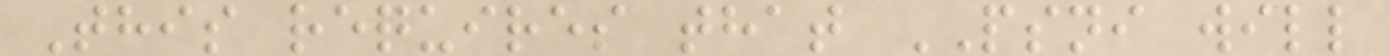This requires that PSNI will
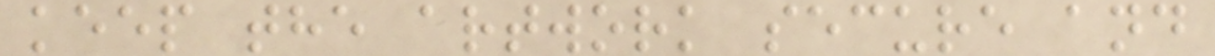keep the artwork secure and
